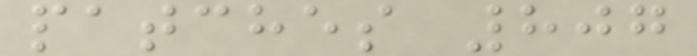patches 807
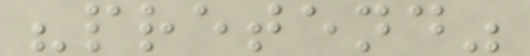"pretend"
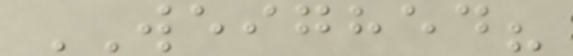WEIGHED?
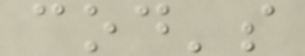cod's
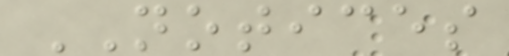NOTICES
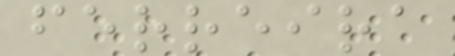ferreira
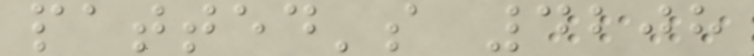patted's 4208
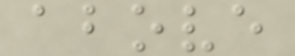above
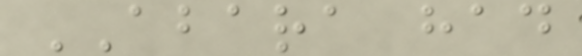ABARA had
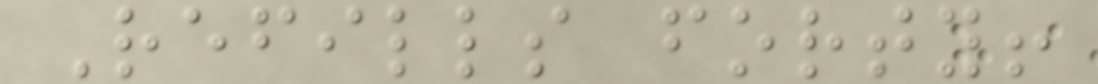Refills forty!
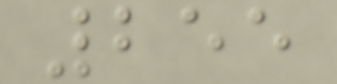255
